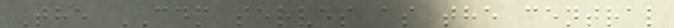The CDM serves as the central
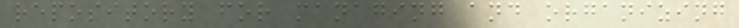repository for managing and organizing
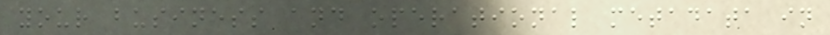your business and operational metadata in
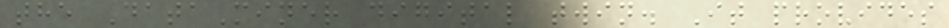the DataMiner digital twin. It provides
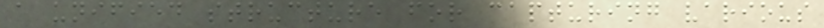a unified structure for capturing various
